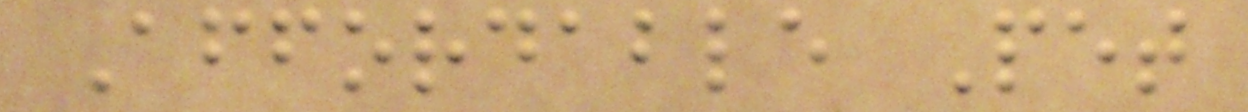Affordable Pet
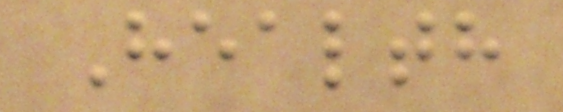Health
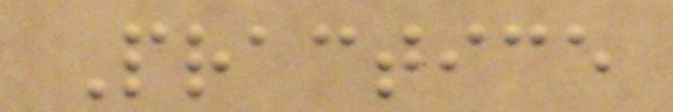Practice
